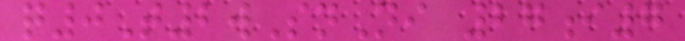q0T2wSnNi 27i7
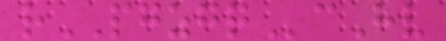rPGZGQcHv
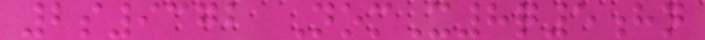2s9372 NomX8q5hn
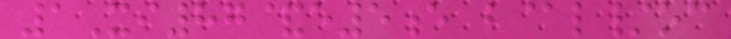1Xi87&e5e b@l/oc
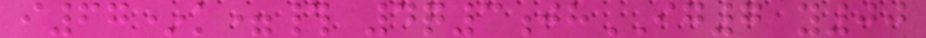i67*k=# 4q3jhIG7 y00
